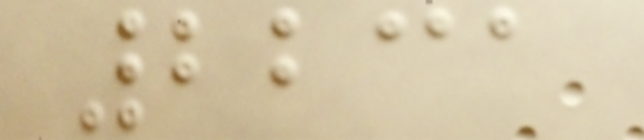2231
